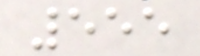555
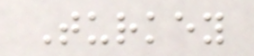Turkey
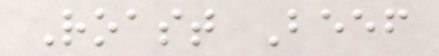Roast Beef
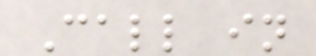Call in
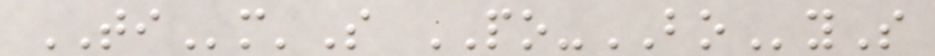TIm'S PO-BOyS
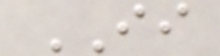II
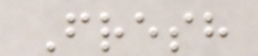Fresh
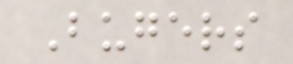Bugers
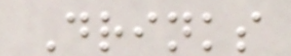Drinks
